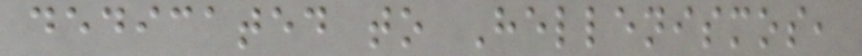dedicated to Hellenismos,
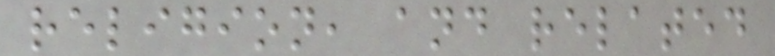religion, and related
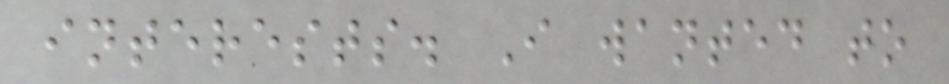interests. I wanted to
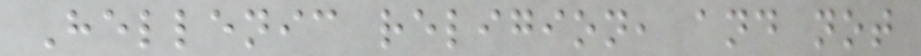Hellenic religion, and not
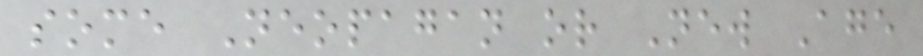some Neopagan or New Age
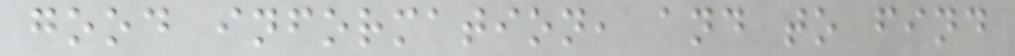good information, and to find
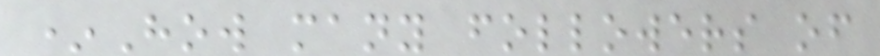*How many followers of
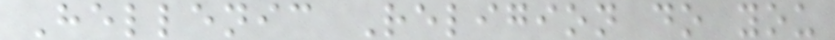Hellenic Religion do you
